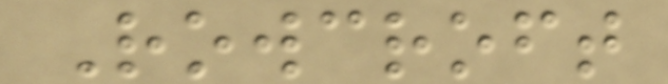Rowcroft
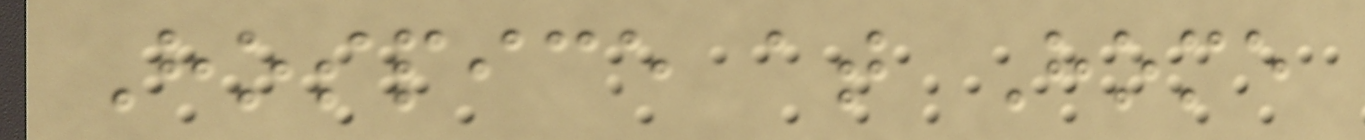Hospice at Home
